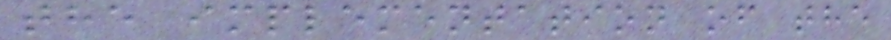the implementation of the
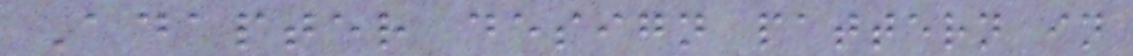Adapter design pattern in
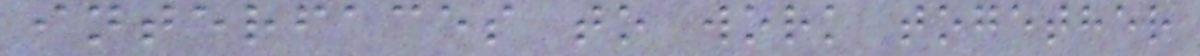interfaces to work together
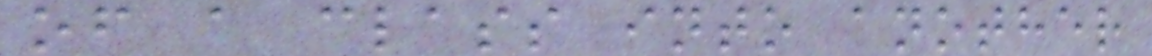of a class into another
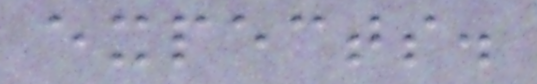expects.
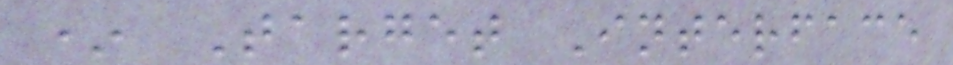* Target Interface
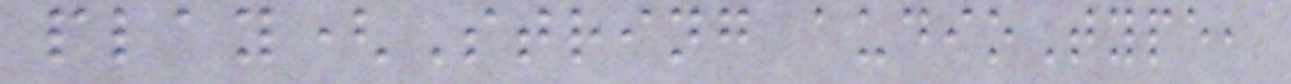play(String audioType,
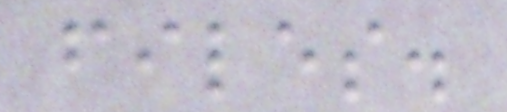files.
